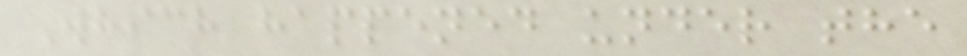Which happened under the
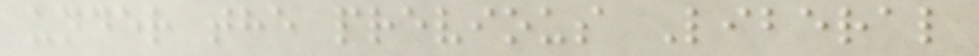under the previous Liberal
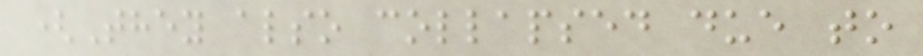(They also collapsed due to
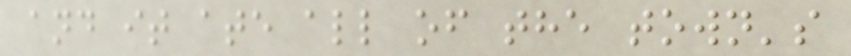and it ate all of the town's
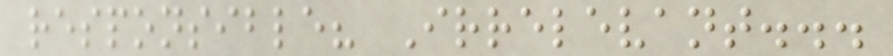responsible? Irrelevant...
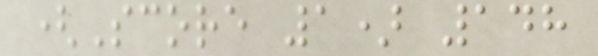(Score 1) 148
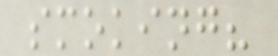smoking?
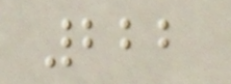222
